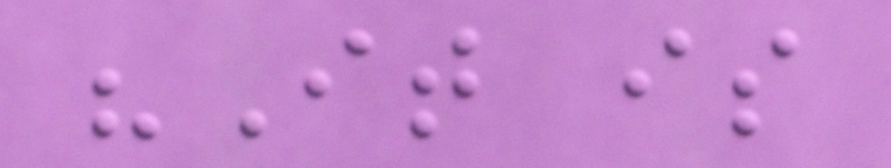"It is
